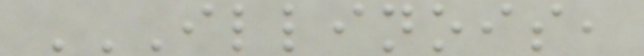ILLINOIS,
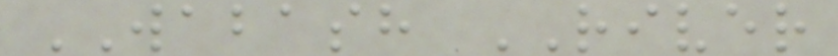WABASH RIVER
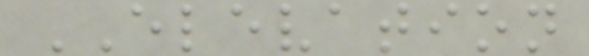ELEVATION
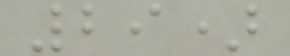29)
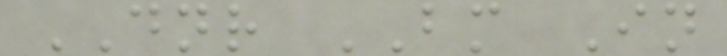DNR BM In
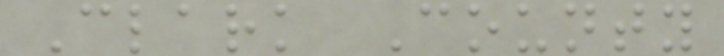Clark County
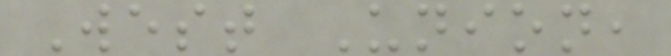West Union,
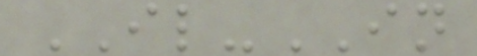IL-IN
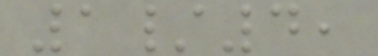1/4,
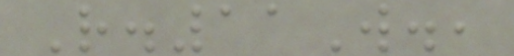R.11W.,
